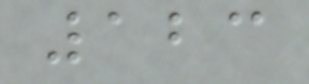123
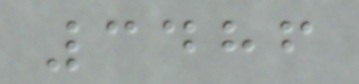3486
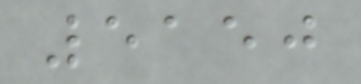5150
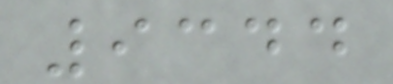9344
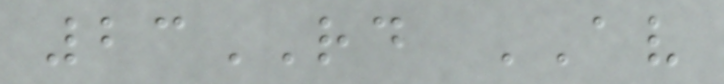23RD AV
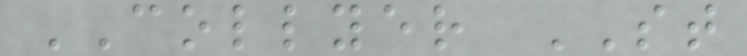COLLYER ST
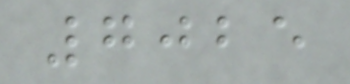7025
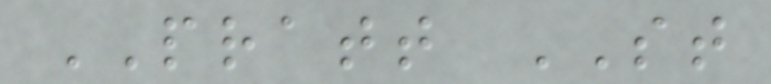PRATT ST
